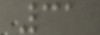31
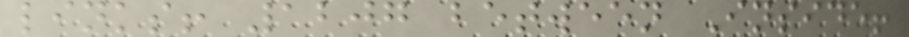links! 1207 between Inside!
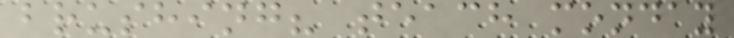brushing? teach monday
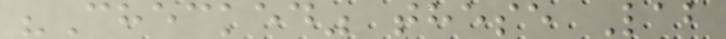"Checked" these Lab
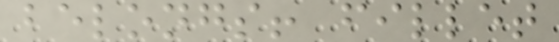belongs! fillet
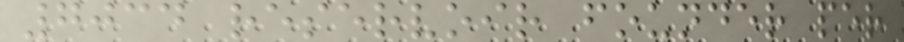7034 reservoir founder per
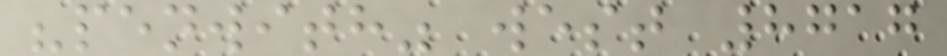"penwith" west 8717
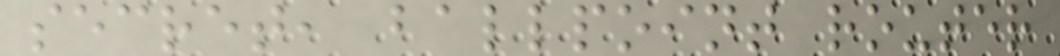secret, ballpoint router
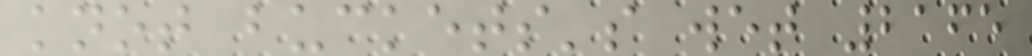knot buckets's wet 2165
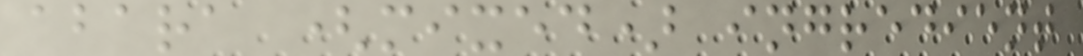abara (mixed) ingredient
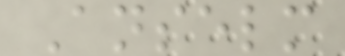Anselm
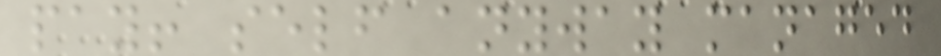pay! self anyway managed
